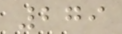279
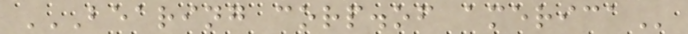BEARING CORP.OF AMERICA
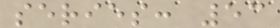series: 53
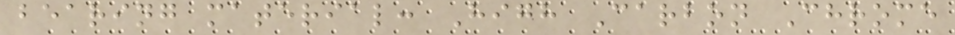bearing material: High Carbon Chrome
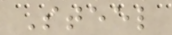Steel
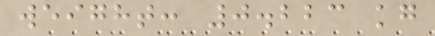weight: 0.223 kg
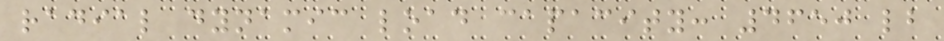radial dynamic load capacity: 4650 lb
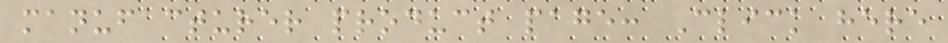manufacturer product page: Click here
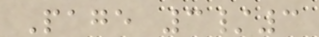Page 3/3
